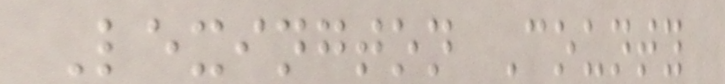Lexington County
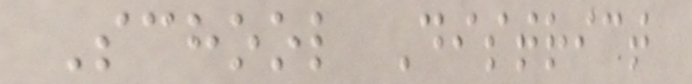School District
